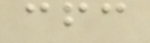cfc
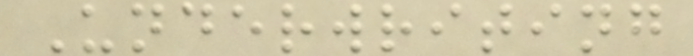Underwriting
